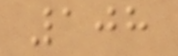108
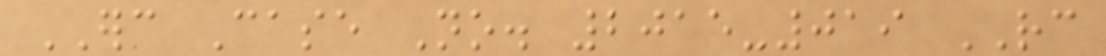ERC Case No. 2015-019 RC
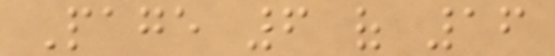Page 6 of 16
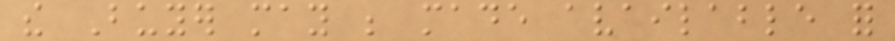the Buyer may be made available for
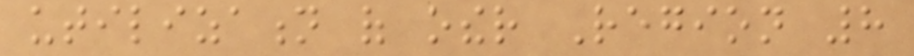utilization of other Region 8
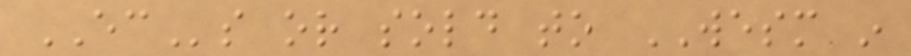ECs or sold to WESM in
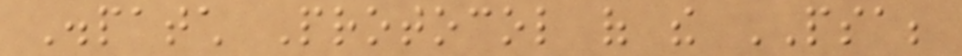Dispatch Protocol of the PSA;
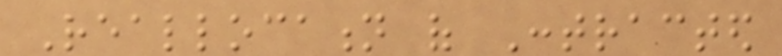Reallocation of Contracted
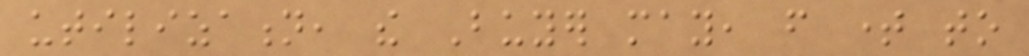utilization, the Buyer may, from time to
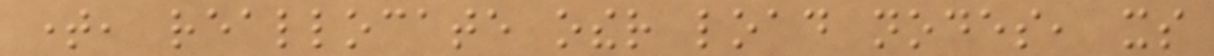time, reallocate other load nodes, its
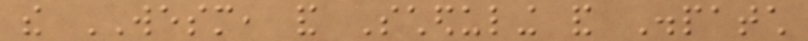the WESM, and Scheduling and Dispatch
